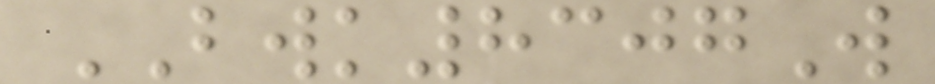BWK8307W
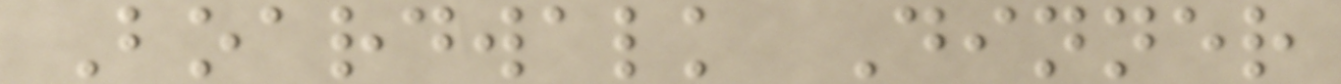Boardwalk Dinner
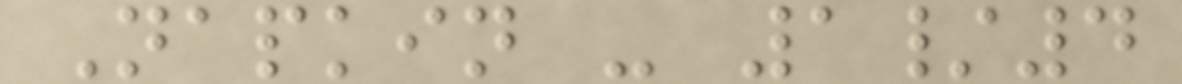Napkin - 1/4
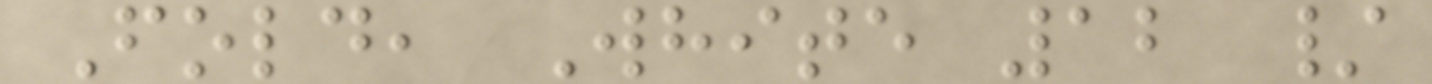Fold, White 12 /
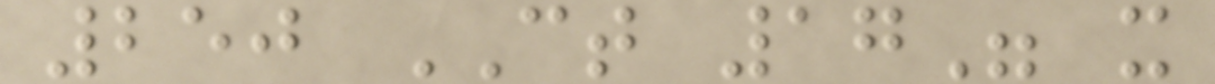250 CT 17" x
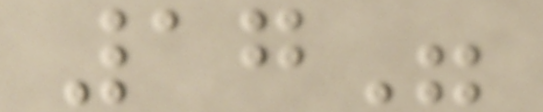17"
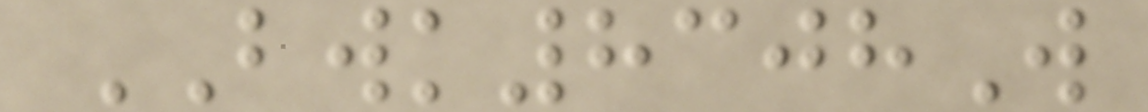BWK8308W
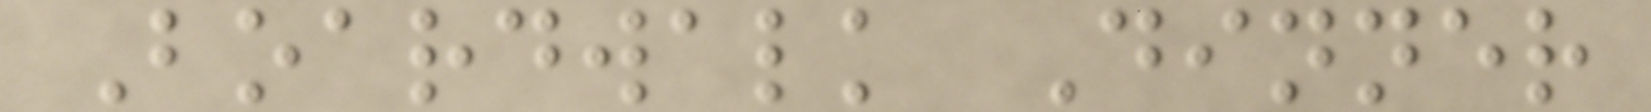Boardwalk Dinner
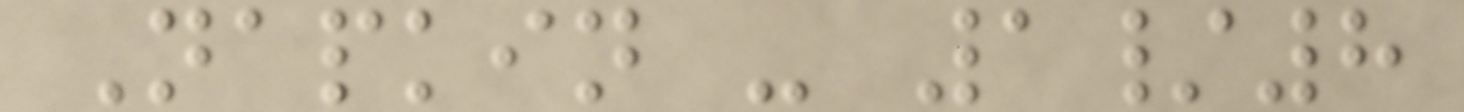Napkin - 1/8
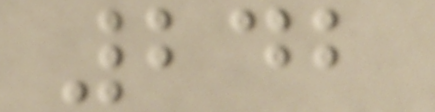242
